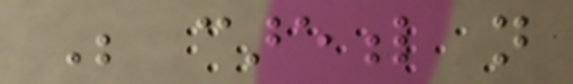Be careful not
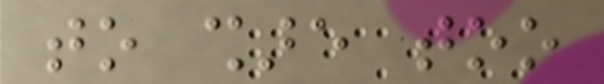to share too
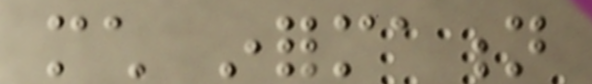much information
